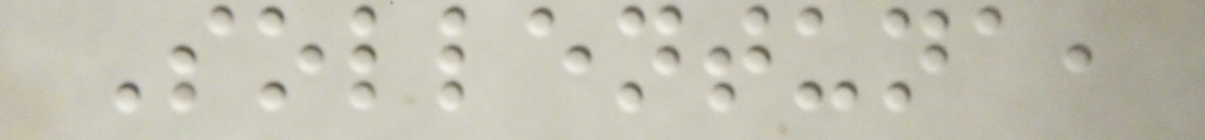Sollentuna,
